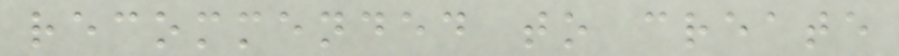recommended to create
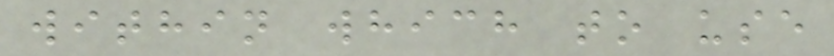within which to use
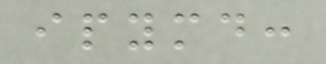ipymd:
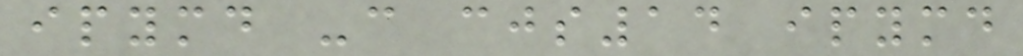ipymd -c cjs14 ipymd
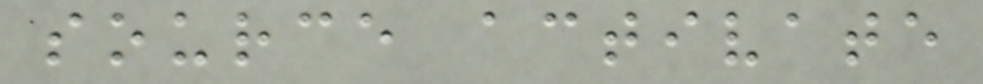source activate
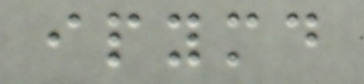ipymd
